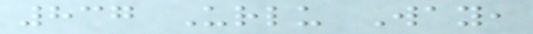837 Urlu Way,
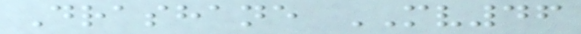Drashane MV46
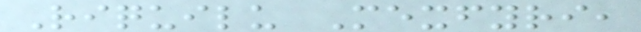Riquilu Mexfyri,
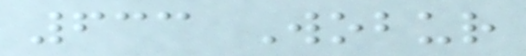633 Wobur
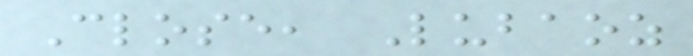Close, Lubaoz
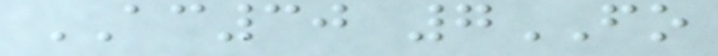AC30 7FO
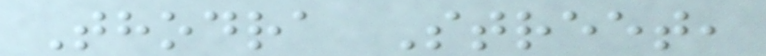Thodra Street,
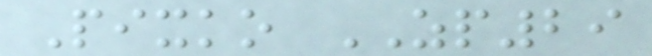Pixko ZP29
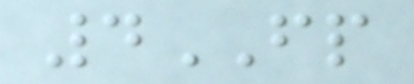4FP
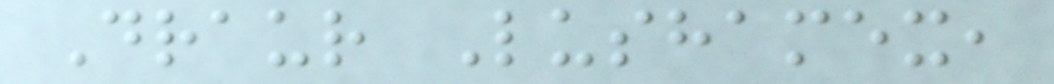Draur Lushamex,
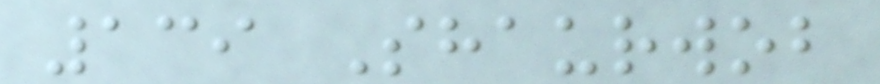139 Shaurwob
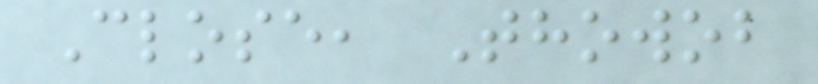Close, Thowob
